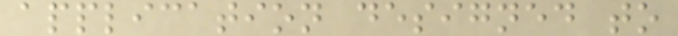application designed to
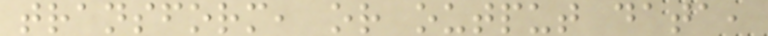transform, or output data,
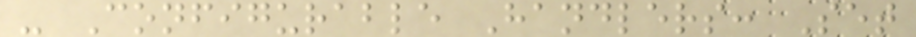- Configurable Handlers: Set
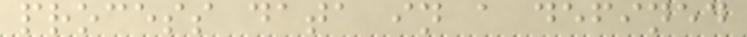process data in a defined
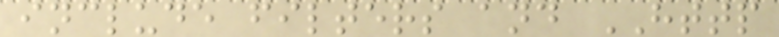include filters and HTTP
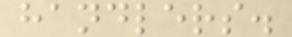handlers.
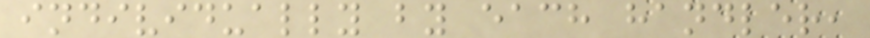individually by each handler,
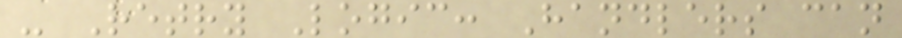- Retry Logic: Handlers can
